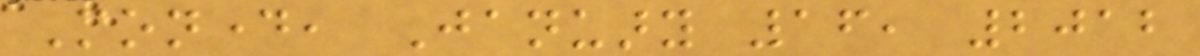Monday, January 16, 2012
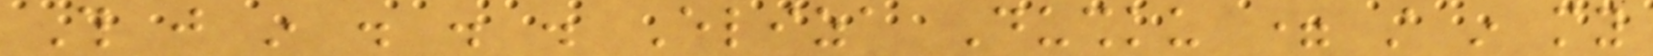This just in . . . Eliza Dushku = still in my
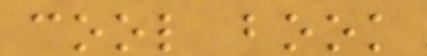cool book
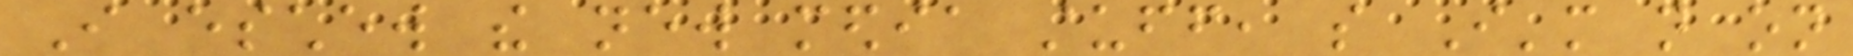I eschew the new media stuff, so I'm not on
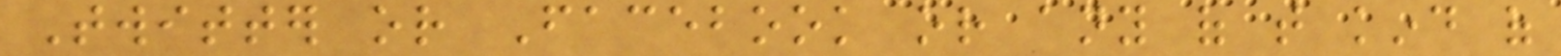Twitter or Facebook or any of that kind of
